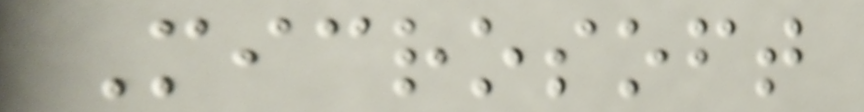Microsoft
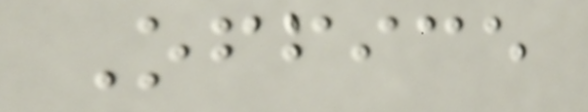Office
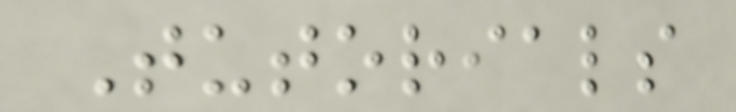Tutorials
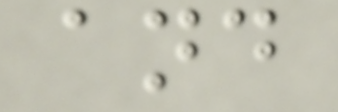and
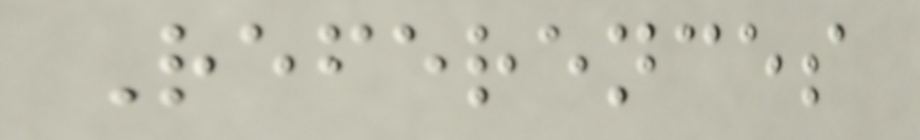References
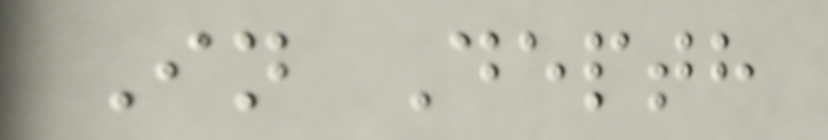In Depth
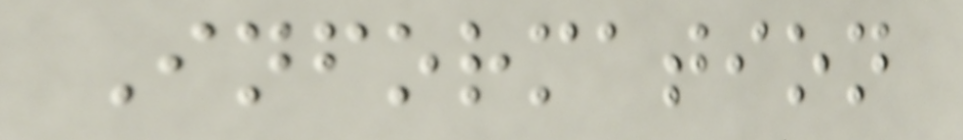Information
